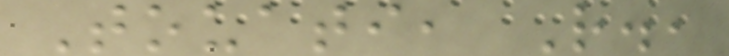Touati, R.,
